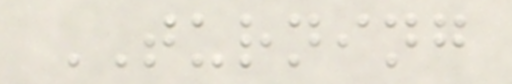TURNING
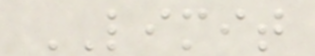LIMIT
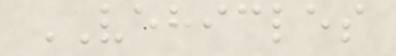VEHICLES
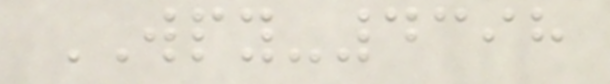WPY-4398
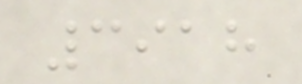3918
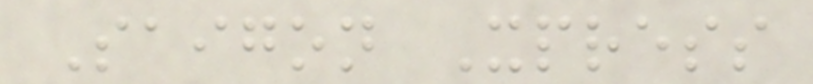Saigon Xpress
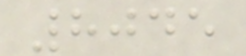8045
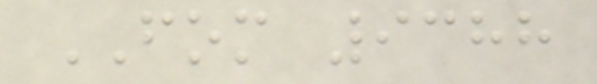FOM 9388
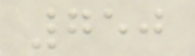750
